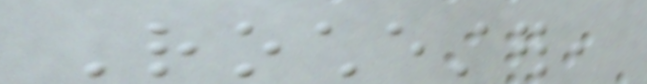Rochester,
